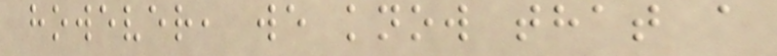however, we know that a
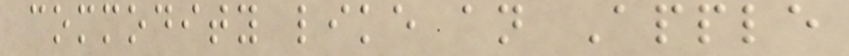commodity like an Apple
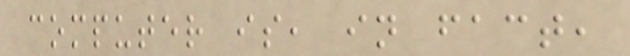computer is, in fact,
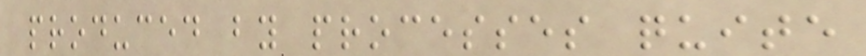produced by processes quite
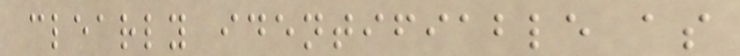clearly identifiable as
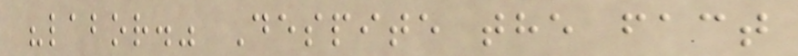"labor." Despite the fact
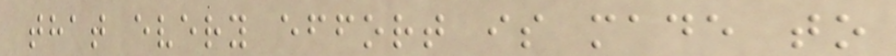that every effort is made to
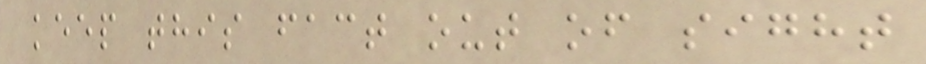keep this fact out of sight
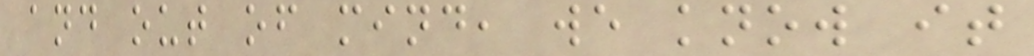and out of mind, we know it
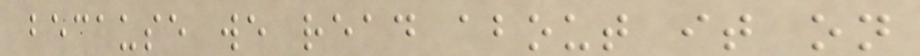because we read about it on
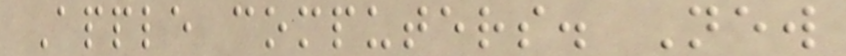Apple computers. New
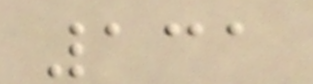131
